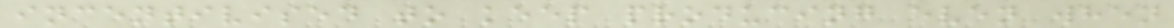incentivised to keep producing even when
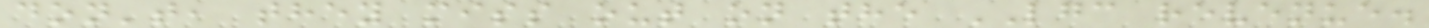don't, they miss out on the LGC revenue.
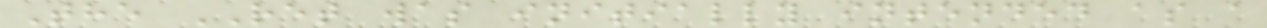The RET was initially intended as a
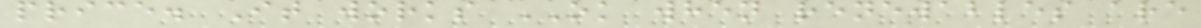price. It works OK when renewables are
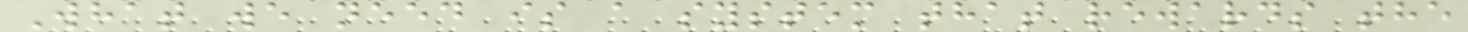What we need is a system that rewards the
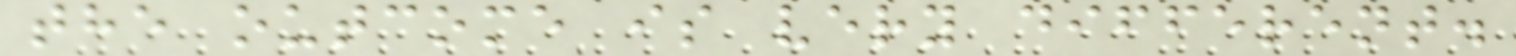the outcome is very different.
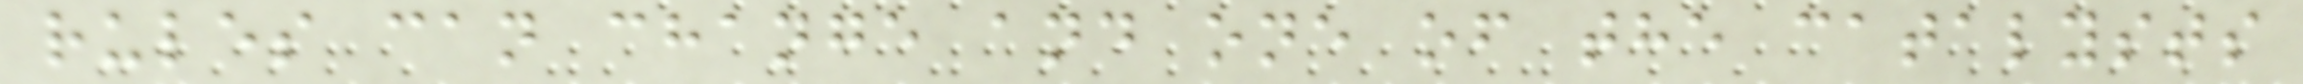rules can change and one of the catalysts
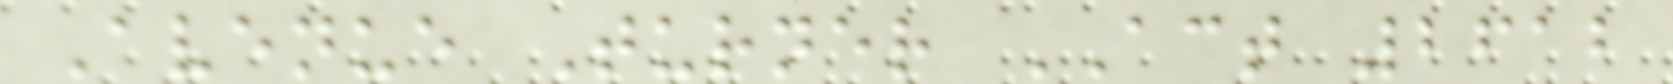Avenue Turner ACT 2612
